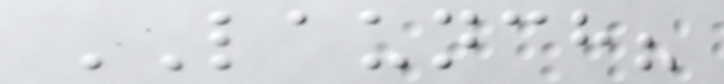LAUNCH?
